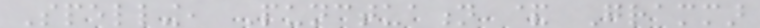Spelling, Punctuation & Grammar
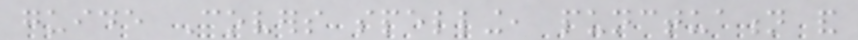guide Covers spelling, punctuation and
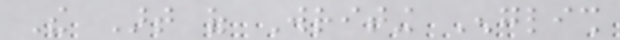The Art of Writing English
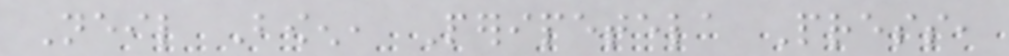Neil Bowen, Peripetela Press,
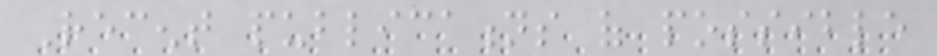Recent publications of possible
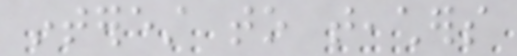interest to teachers
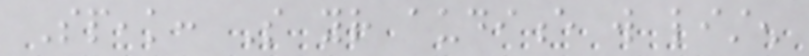Speak: So your audience will listen
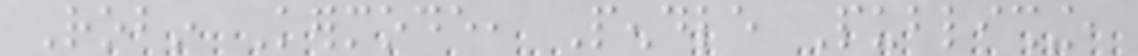Robin Kermode, Pendle Publishing,
